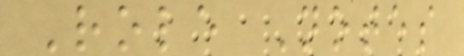Role Notes
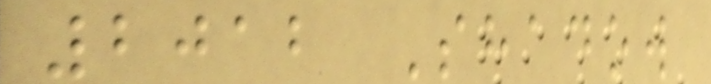2012 Shadow
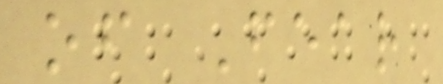of Fear
